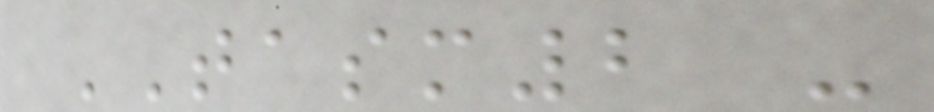TASM2 -
